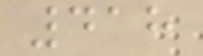418
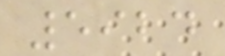5924
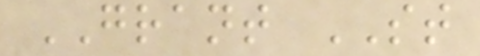GRANT ST
